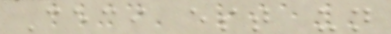Ceci est un
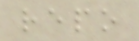repo
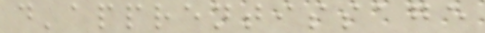d'apprentissage
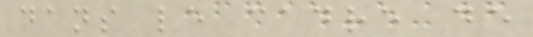dans le cadre de
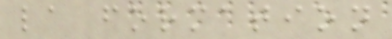la formation
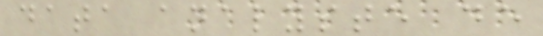data analyste de
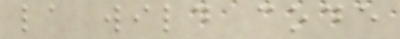la wild code
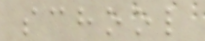school
